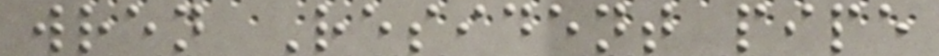wren Resident pipe
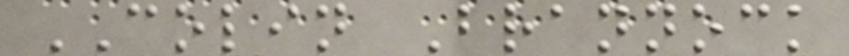COLIN Brannock
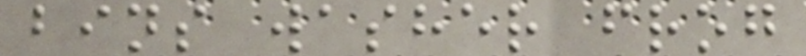bins washer frog
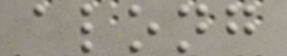along
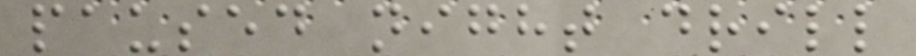paused night drill
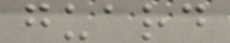guard
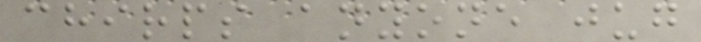chirps anyone jug
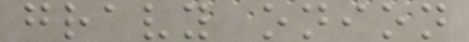gravy onion
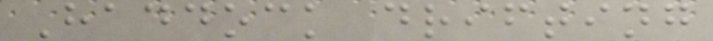Haddock drifting
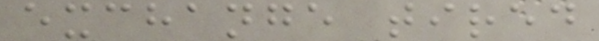exchange tired
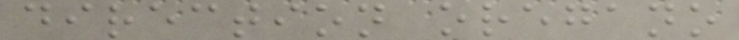direction oregano
